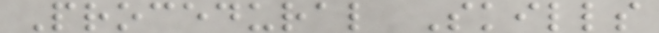Procedural Skills
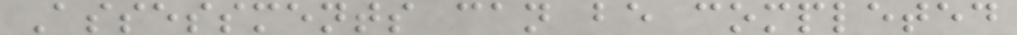Assessments can be completed
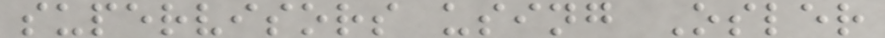supervisors using Osler
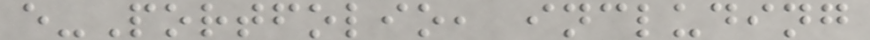e-Portfolio, including
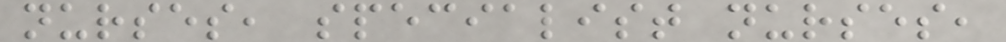nurses, specialist nurses,
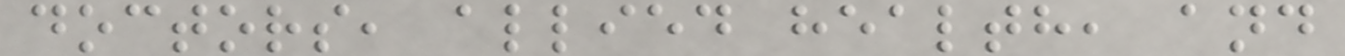doctors, allied health, and
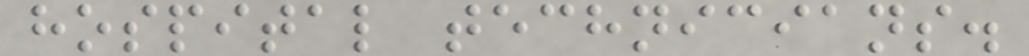hospital technicians.
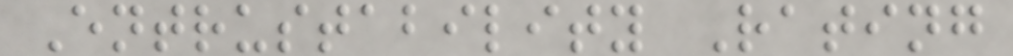Entrustability Rating
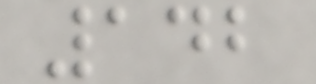142
